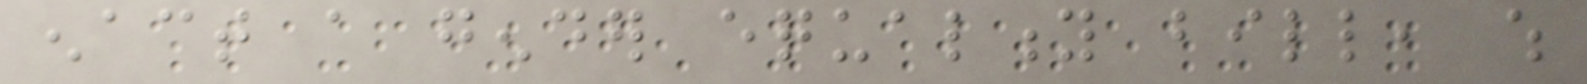enact a gender equality bill, which
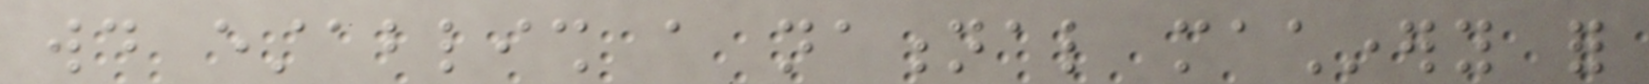would establish a national machinery for
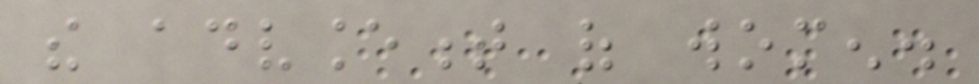the advancement of women.
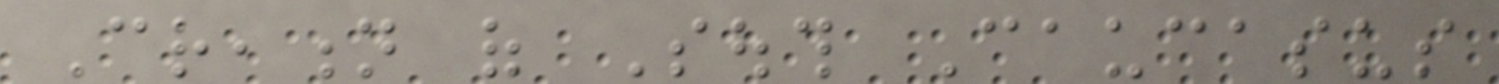Creation of South Caucasus
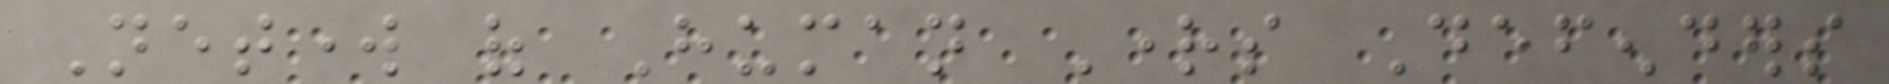Network of Human Rights Defenders
